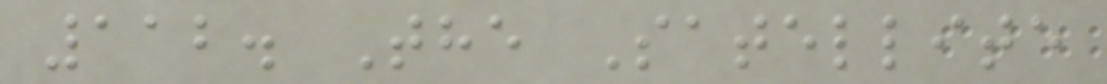112. The Satellite
